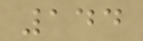144
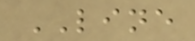LINE
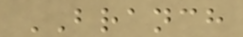BRANCH
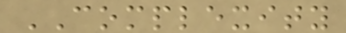COMPLEXITY
